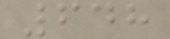648
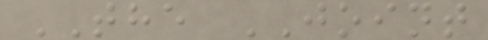THE JOINT
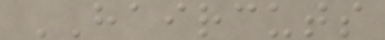HAIRCUTS
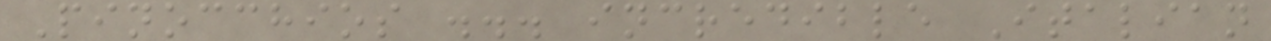Pinocchios ... incredible Italian
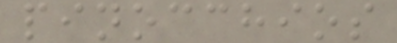pinocchios
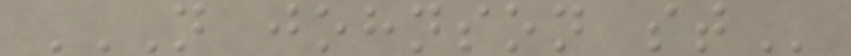N JOHNSON ST
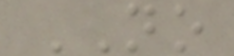NO
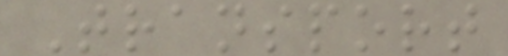Transport
